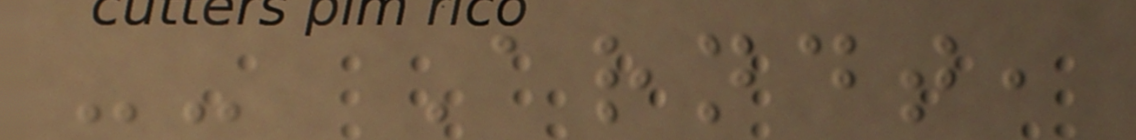-- Arndt,
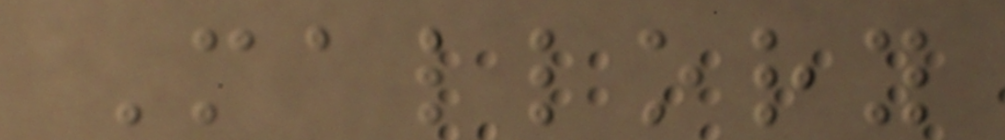Mallory
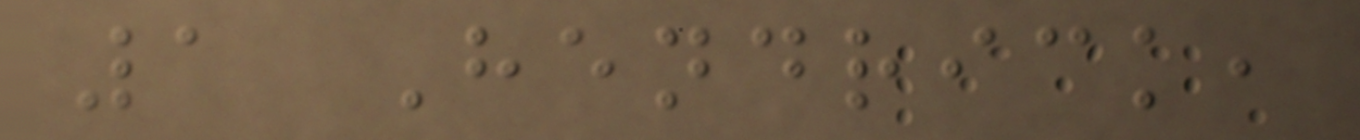1 Hendrick,
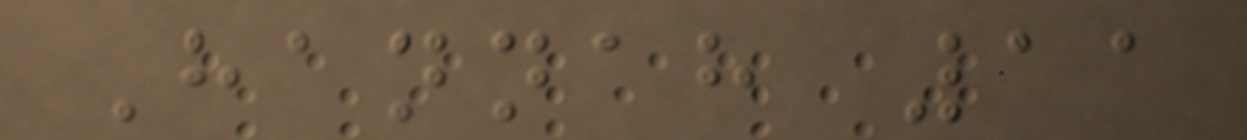Hannah 11
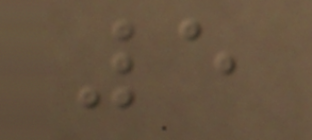5
